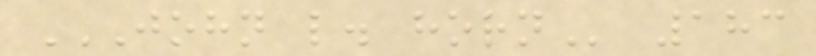JOHN L. HORN 183
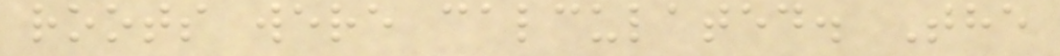roots were calculated. The
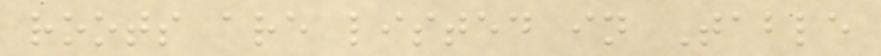roots are listed in Table
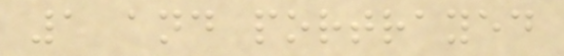1 and portrayed
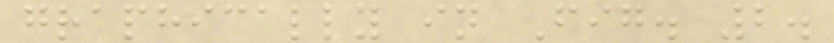graphically in Fig. 2.
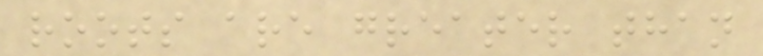roots are greater than
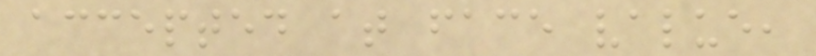accepted at face value,
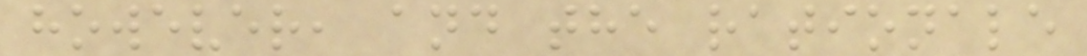however, and the rationale
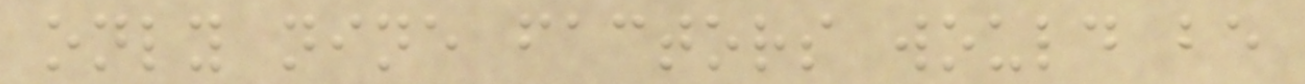only nine factors would be
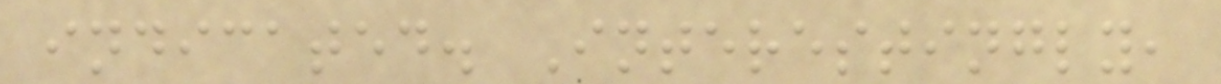indicated. Interestingly,
